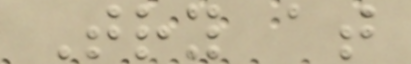Try at
